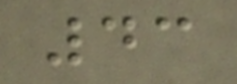43
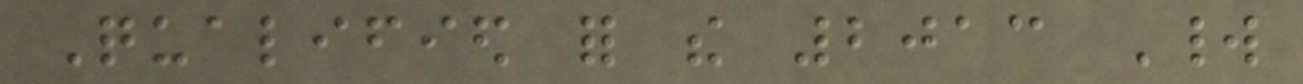Qualified for the 2013 World
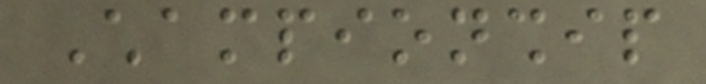Championship
